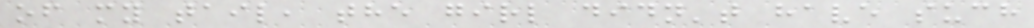of my tail, the girl didn't have such
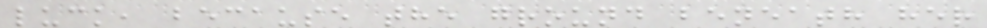luck, because the ground beneath her
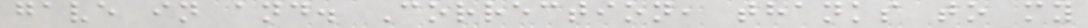gave in and. Correction, thanks to my
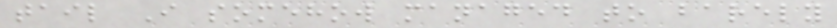tail I somehow managed to barely
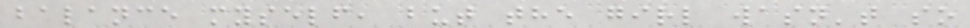balance myself, but the girl wasn't so
